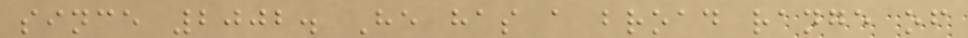since 2002. He has a broad range of
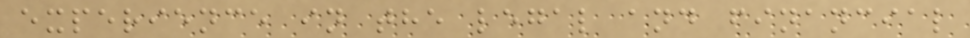experience in the legal and financial
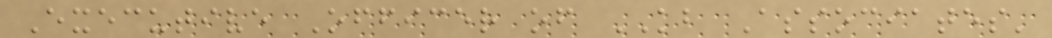Executive Officer of KB Associates'
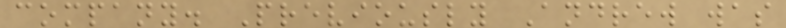company. Previously Andrew was
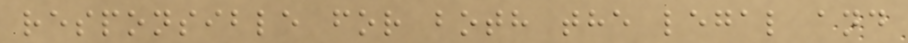responsible for both the legal and
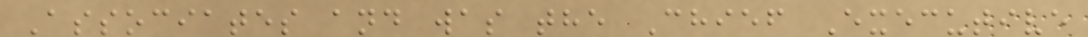Associates and was the Chief Executive
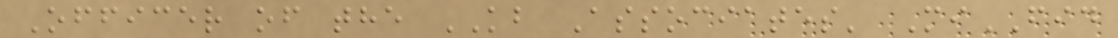Officer of the KB Associates' MiFID
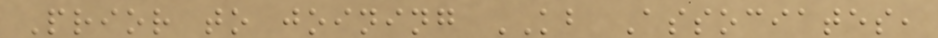Prior to joining KB Associates,
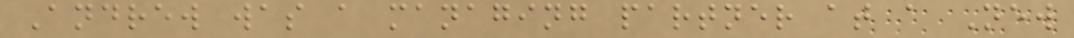Andrew was a managing partner at a New
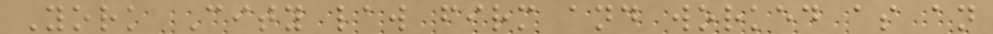York City law firm and worked as an
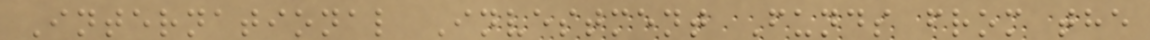International Investment Funds from the
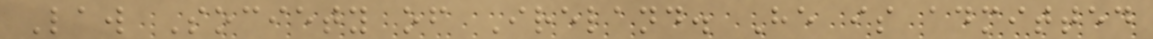Law Society of Ireland. He is admitted
